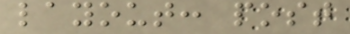layout: post
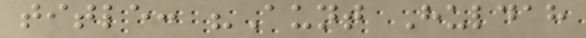title: "Aunt Huldah
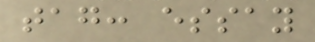tag: essay
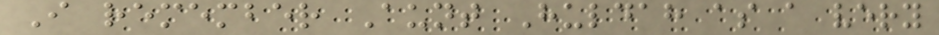I remember Aunt Huldah as a very
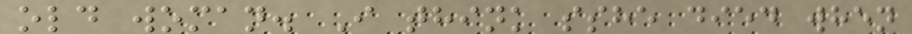old woman. I think sshe died when
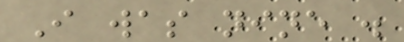I was nine .
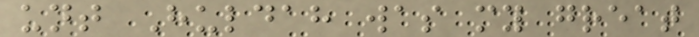unt Huldah was my great
